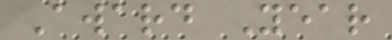Award Year
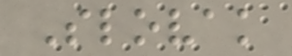Slovak
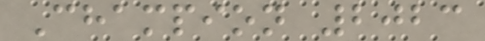Champion 2023
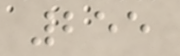255
